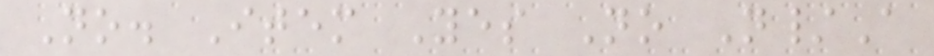No. Item Yes No N/A
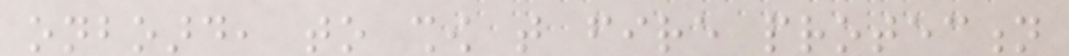onboard, to show that fire protection
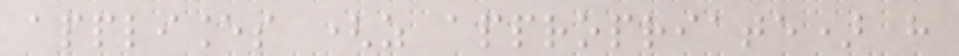appliances (as appropriate) have
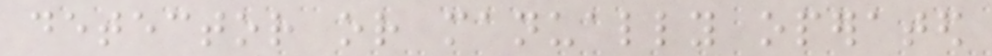detector or manually operated
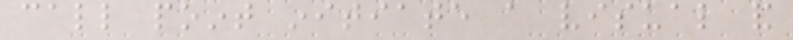call point initiate a visual and
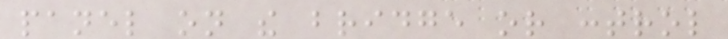panel on the bridge or control
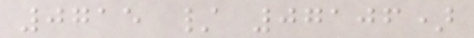0715 / 07106)
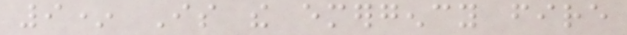9* Is the emergency fire
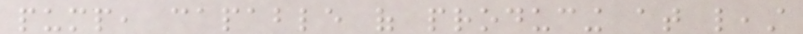pump, capable of producing at least
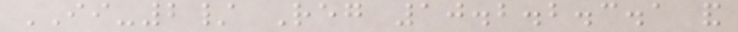II-2/ Reg 10.2.2.3.1 and
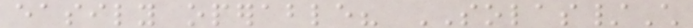easily operable? SOLAS/Ch
